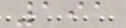191
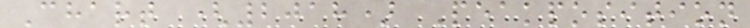Chart (2018) Peakposition
